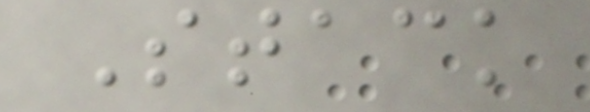Stack
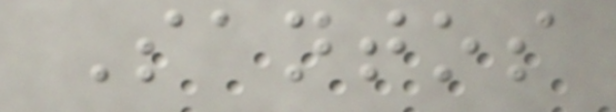Santos
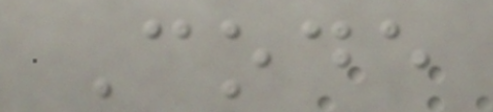Code
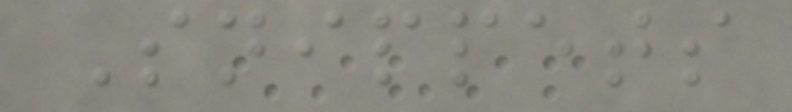Snippets
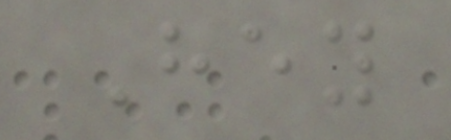Hey
